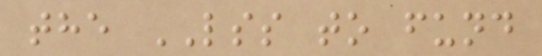the LSS to fund
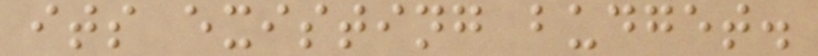its existing budget.
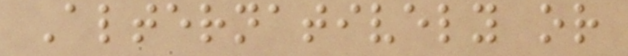Alternatively or
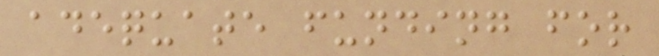adequate funding for
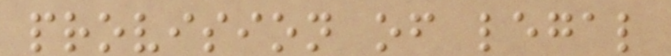provision of legal
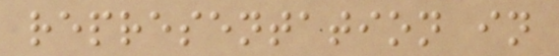representation in
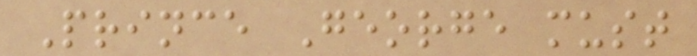Prince George must
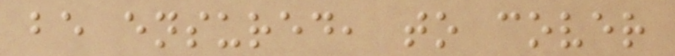be ensured, to cover
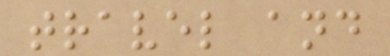travel and
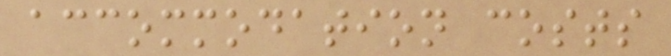accommodation costs
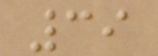39
